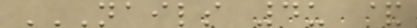NAILS 4U &
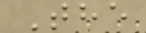The
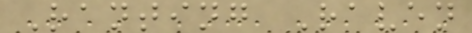Ranting Raven
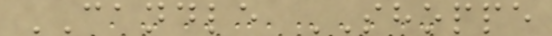CANDLE SHOPPE
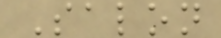Salon
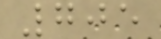705
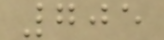705
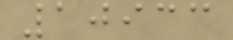10933
